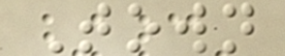Town
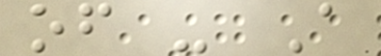of - A
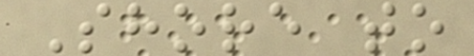Shore to
